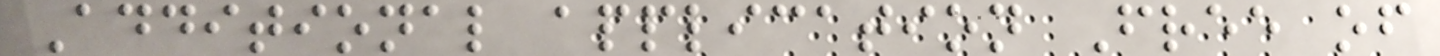Additional application Free of
